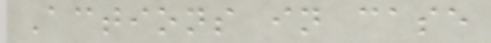Actions in case
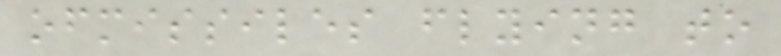ofmissiles flying to
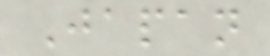Japan
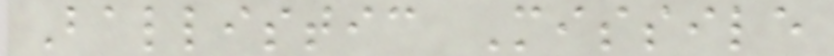Ballistic Missile
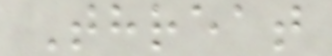Threat
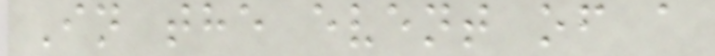In the event of a
